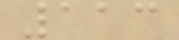113
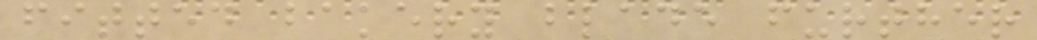fitted bakery blade further
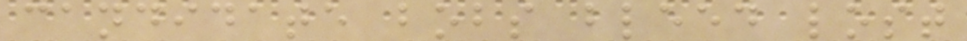candidate bobs bleed lost
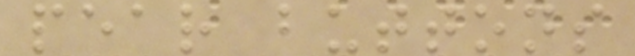pear buttons
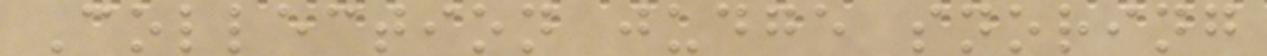Collection judge snoring
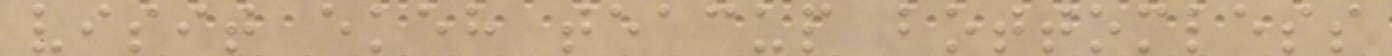visit ekeh teacup bottomless
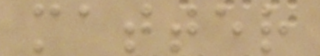matter
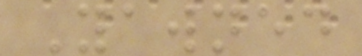Yawned
